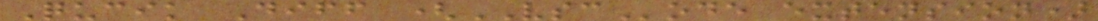Qucik Diff (VSCode extension)
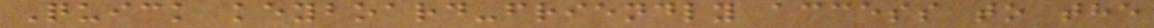Quick keyboard-friendly access to the
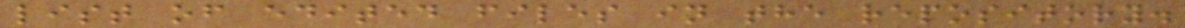list of edited files in the repository.
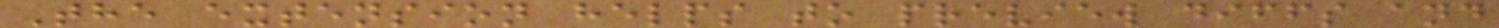The extension helps to preview diffs and
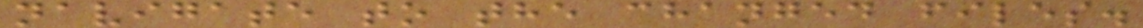navigate to the changed files.
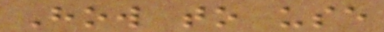How to use
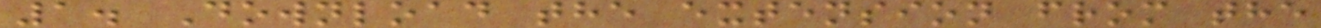1. Download the extension from the
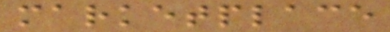marketplace
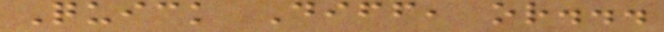Quick Diff, or...
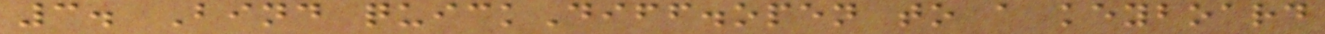3. Bind quickDiff.open to a keyboard
